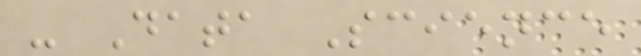- Data Science
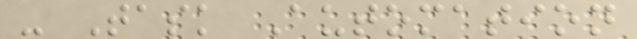- Task Automation
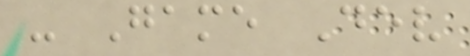- Game Dev
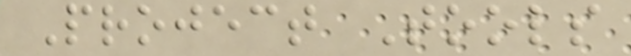Project Tools
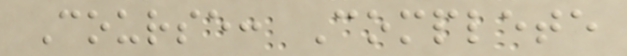Course: Complete
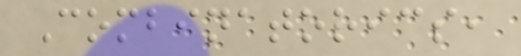Combinatorics,
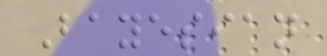Bayesian
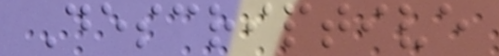Descriptive
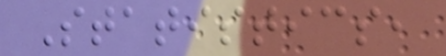Statistics,
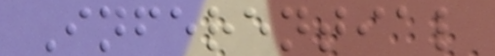Inferential
